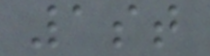1st
